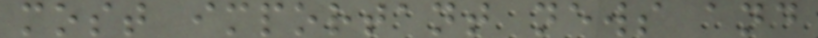most important news and
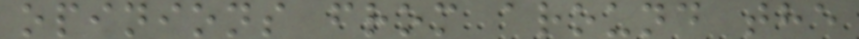opinions from around the
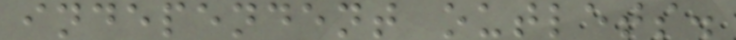independent outlets.
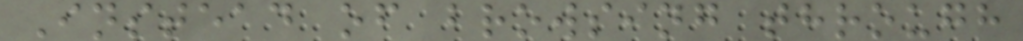Instead of browsing through
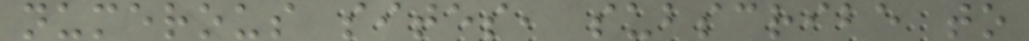numerous sites, subscribe to
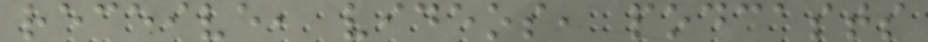receive, videos, podcasts
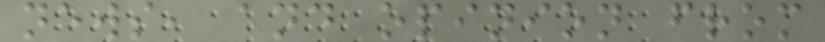news, and opinion from
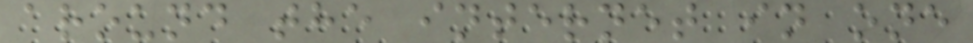around the internet in one
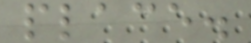place.
